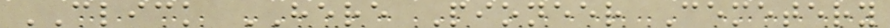CLICK HERE Pioneer Cemetery
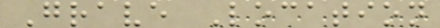Grave Location
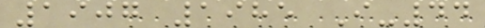1907 1985 I-44
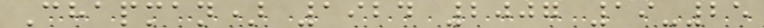Chapman) 1924 2007 19-25
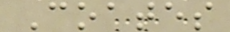Coates
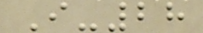I-28
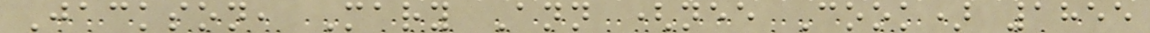Jackson, Mary Ann (nee Cook) 1855
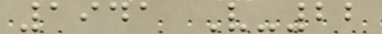1941 V-22
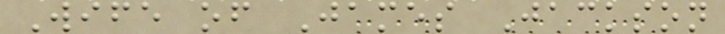Wife of James Jackson
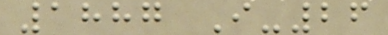1887 I-26
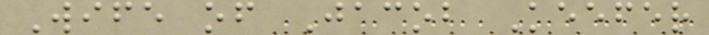Wife of Jacob Keefer
